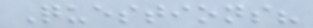Questions?
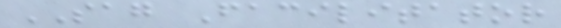SAG Facilitator
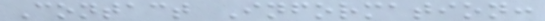Contact Information:
